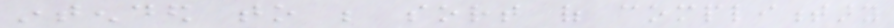intended to be sort of complimentary
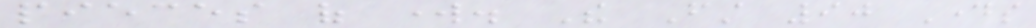pieces of work. The First 90 Days
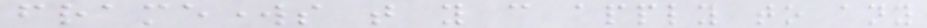frameworks that you can apply to any
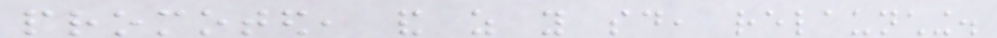promoted, and as you said, relaunching.
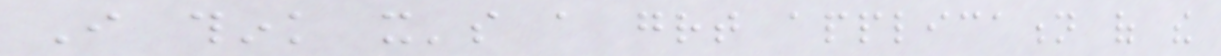I think it's a great application of the
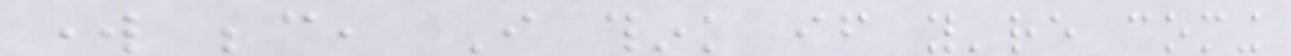work because, I think if you're coming
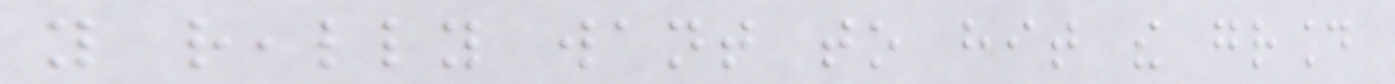you really want to hit the ground
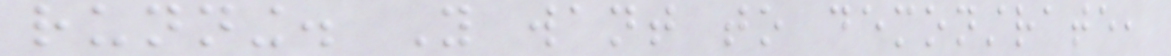running. You want to demonstrate,
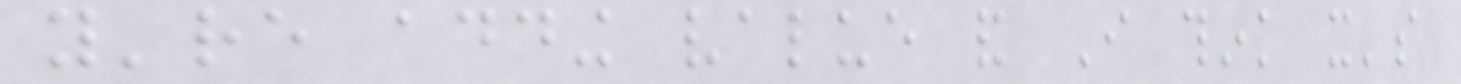you're adding value and I think it's
